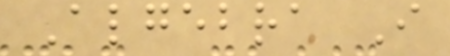Algebra I
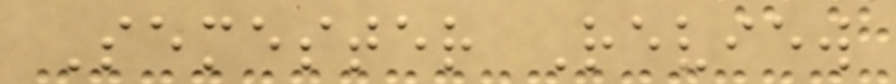Semester Review
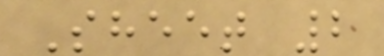Sheet 2
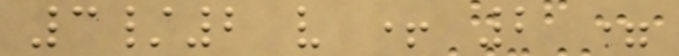3/2 v + 2 =
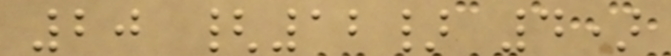20 {12} 4)
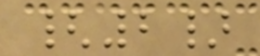{2}
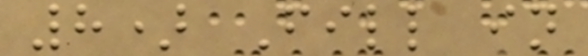8) Fill in
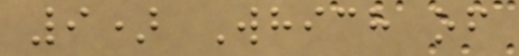9) Which of
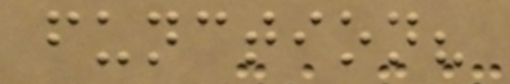function?
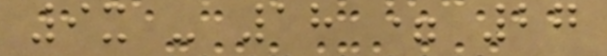9x - 18 = 27
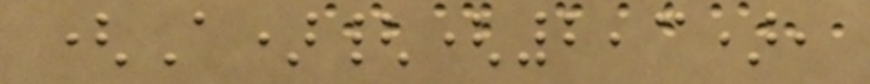(A){(2,3),
